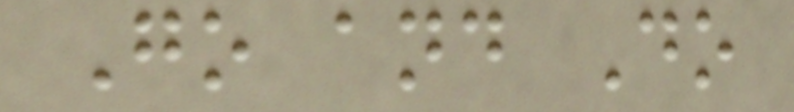Go and Do
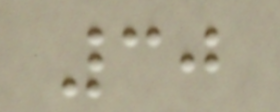30
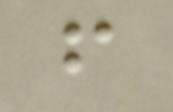f
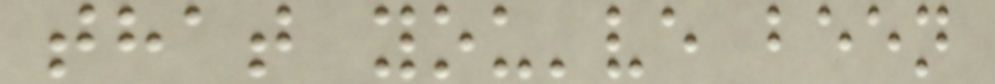that you've been
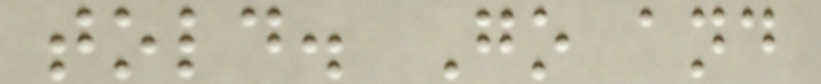told. Go and
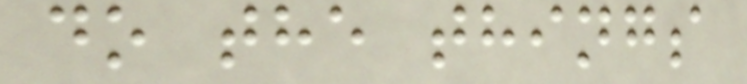do the things
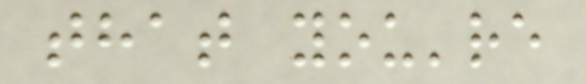that you're
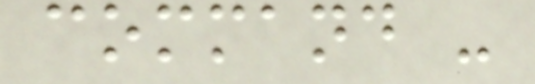command -
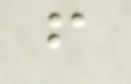f
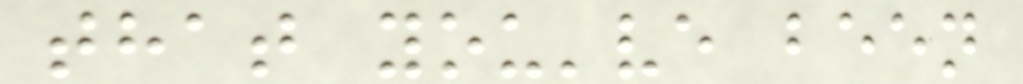that you've been
